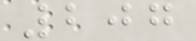207
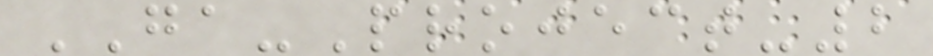GA-Project-2
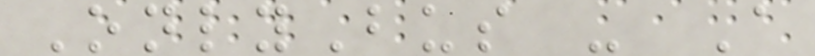OnlyBus - A
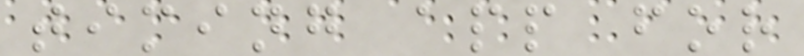timing app for
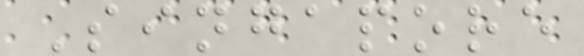Singapore
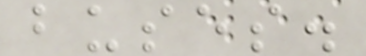buses.
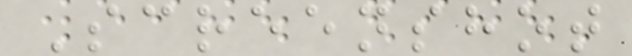Screenshot
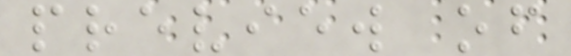preview of
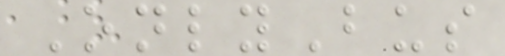OnlyBus
